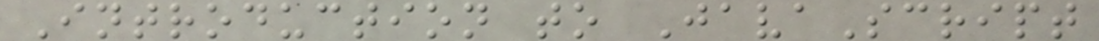Introduction to JavaScript
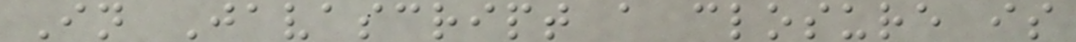In Javascript a closure is
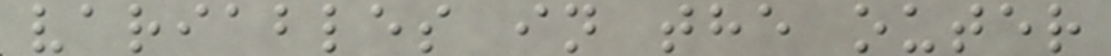variables in the outer
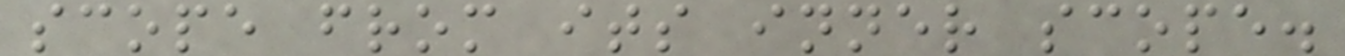scope from its inner scope.
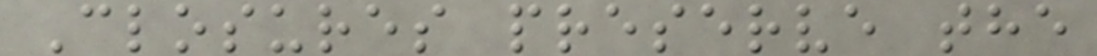Closures preserve the
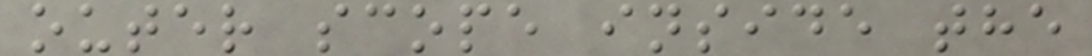outer scope inside the
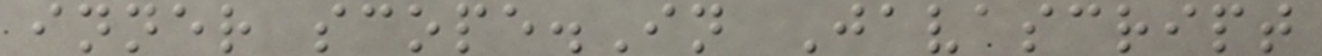inner scope.In Javascript
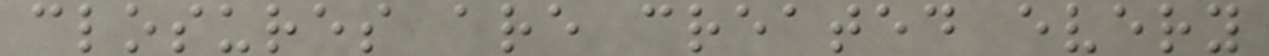closures are created every
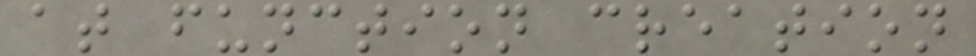at function creation
